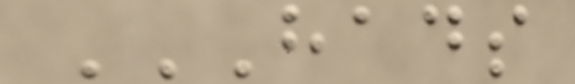HADS
